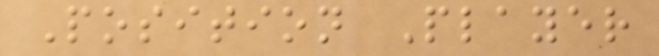Position Player
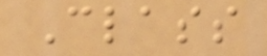Class
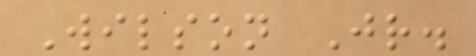Wilson Jr.
